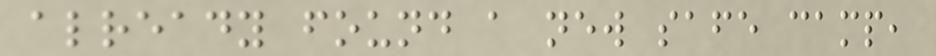already found a new safe camp,
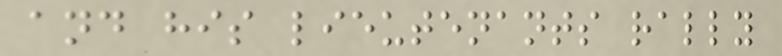and his lieutenants rally
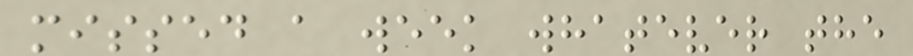missed a week whatever the
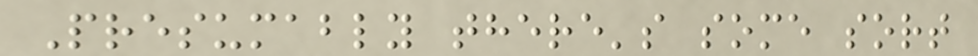Presumably there's some sort
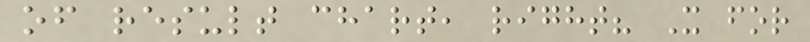of result chart, right? X for
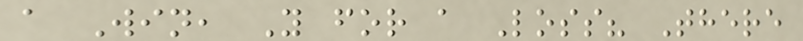a Win, Y for a Loss? There
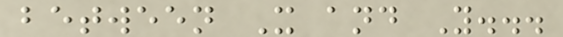between X and Y...
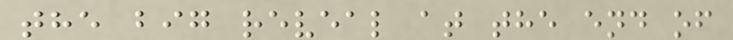the big reveal at the end of
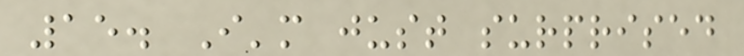15. I'm just surprised
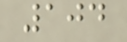104
